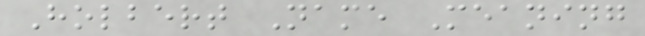Holbert Name Meaning
